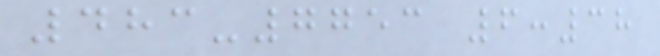483-7753 6:38
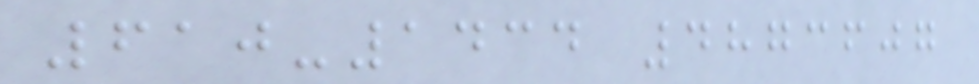610-1434 4873607
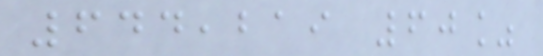644,219 60%
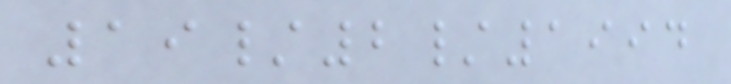19/2/1994
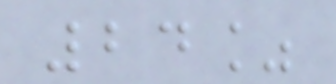24%
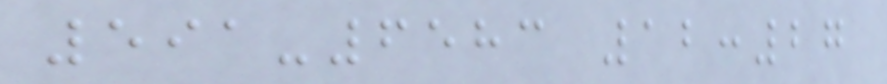591-6583 12:27
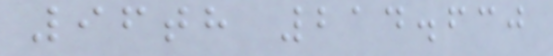96th 214.630
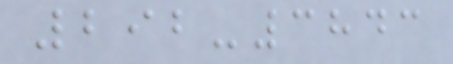292-3843
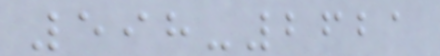598-2621
